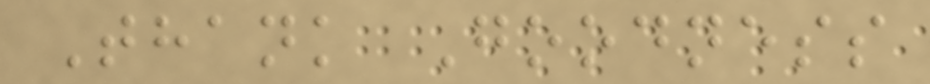Thank Goodness
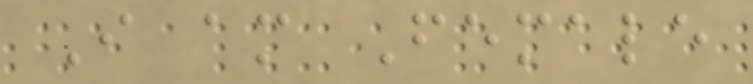I am Female
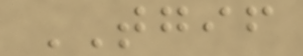TGIF
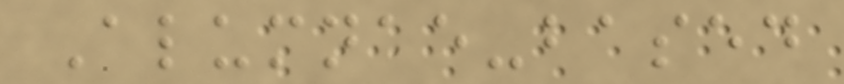Alumnae-based
